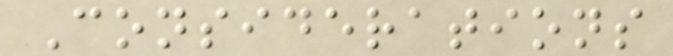Considerations
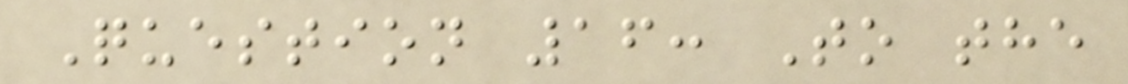Question 16: To the
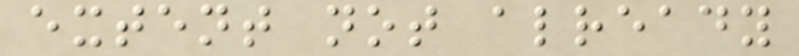extent not already
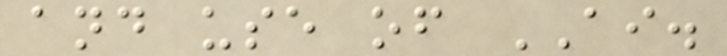and use of AI.
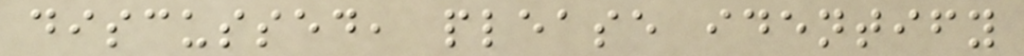discussed, please identify
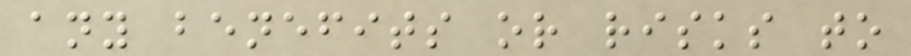any benefits or risks to
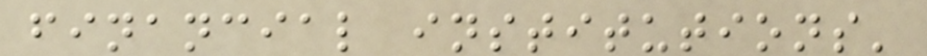financial institutions'
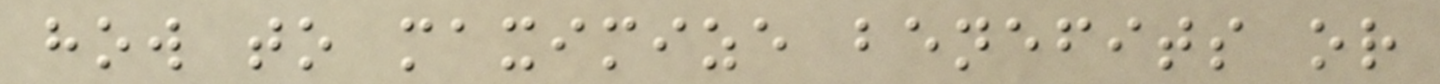how to maximize benefits or
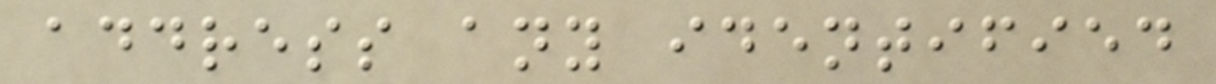address any identified
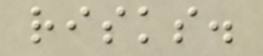risks.
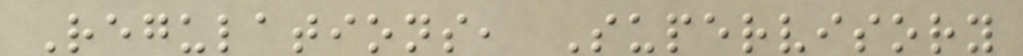Regulations, Supervisory
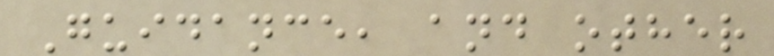Guidance, and other
